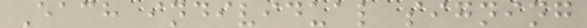Each individual signing
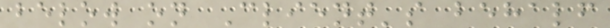below on Client's behalf
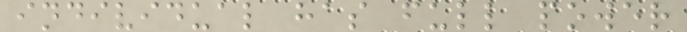individual has full power
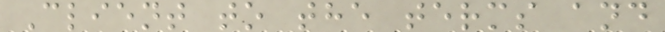Client to the terms and
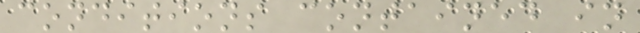conditions contained in
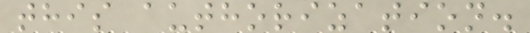this authorization.
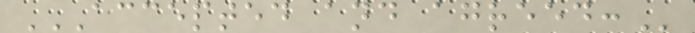ACCEPTED AND AGREED:
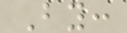By:
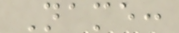Name:
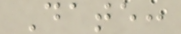Date:
